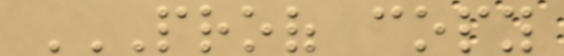PROOF COPY
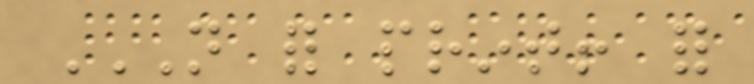NOT FOR PRINT! FOR
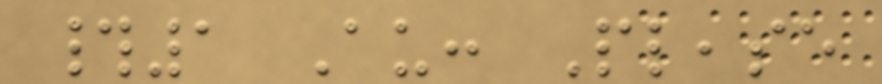#1 Au: Please
